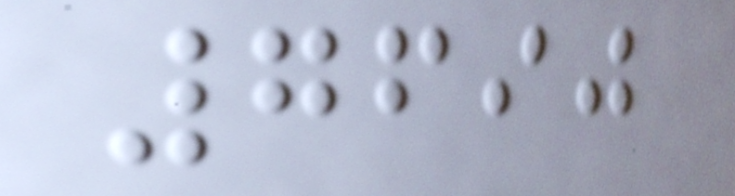7690
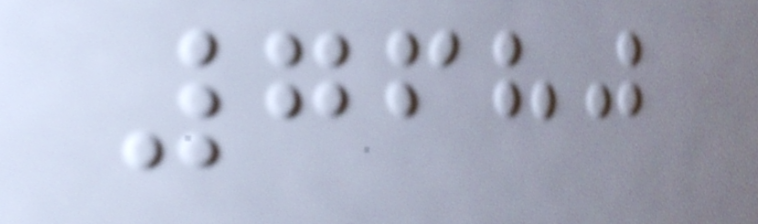7680
